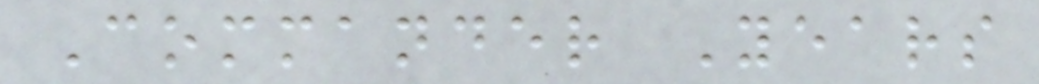Commander Years
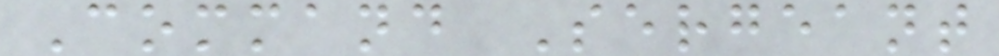Command Sergeant
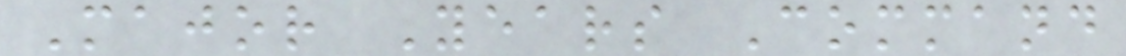Major Years Command
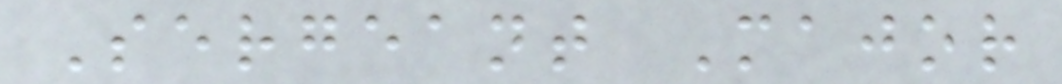Sergeant Major
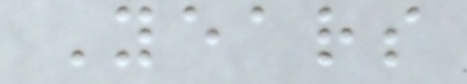Years
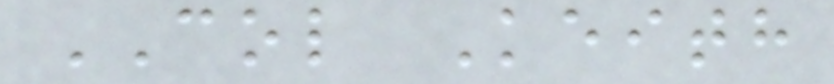COL Keith
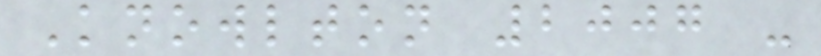Knowlton 2007 -
